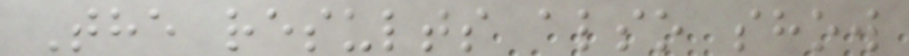The results also show
